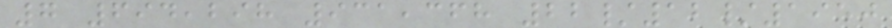7 694,298 931,368 22/12/1950
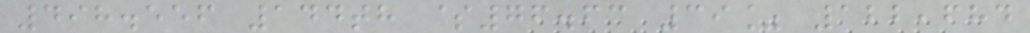498.556 144th $76.63 39% 122,684
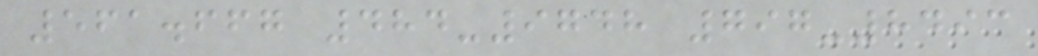561.667 484-9748 797-8493
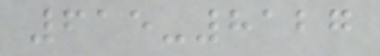615-8127
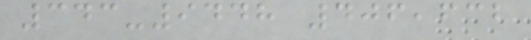343-9448 406,632
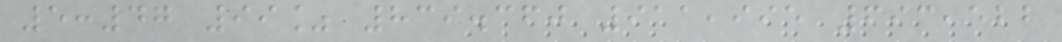5:47 99% 839.360 911,995 693,522
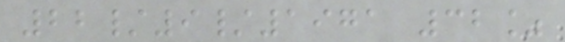22/9/1971 32%
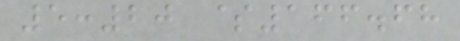5:20 $166.68
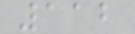112
